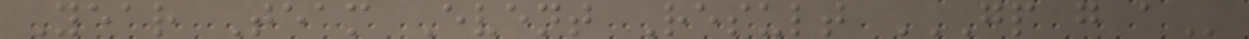Year Team Event Result GP G A
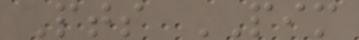Pts PIM
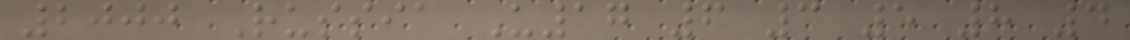2000 Russia U17 6 3 5 8 4
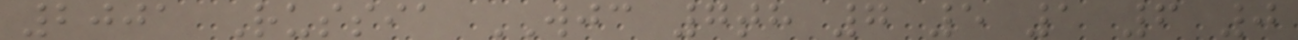2001 Russia WJC 7th 7 5 1 6 0
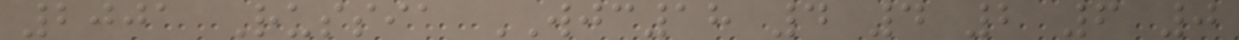2001 Russia WJC18 4 4 2 6 0
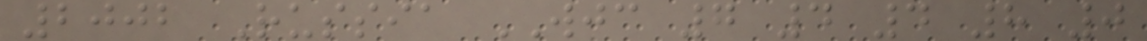2002 Russia WJC 7 4 4 8 0
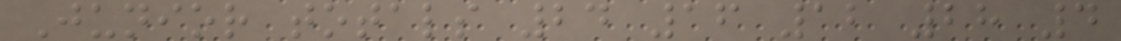Junior totals 24 16 12 28 4
